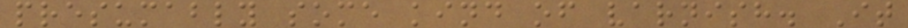presumably some kind of varnish. It
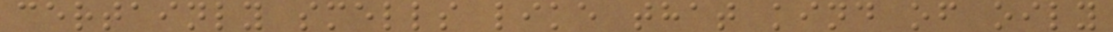certainly smells like that kind of oily
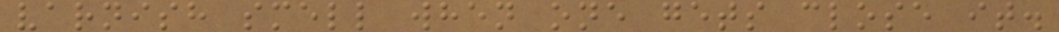varnish smell when one gets close it.
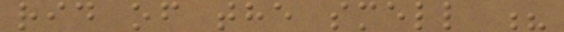rid of the smell ?
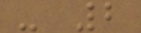- 2
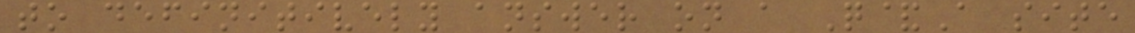to definitively answer on a Q&A site
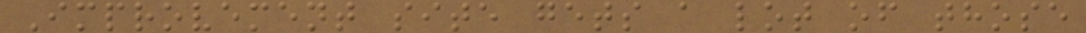Improvement site gets a lot of those
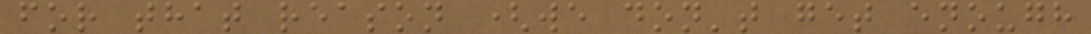for that reason (we don't get enough
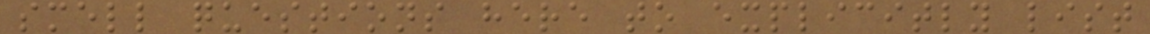smell questions here to explicitly list
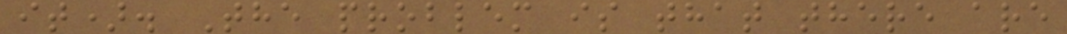it). The problem is that there are
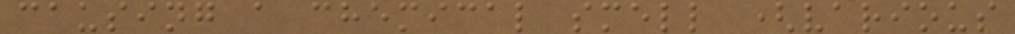causing a chemical smell (various
